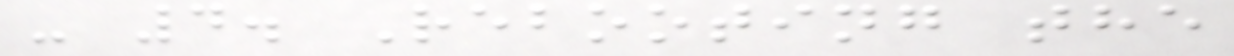- 4. Rebooting the
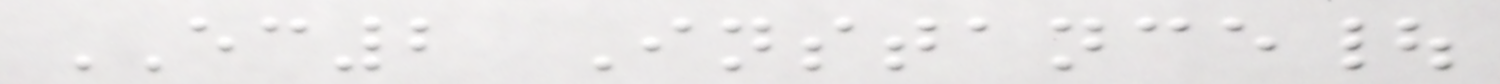EC2 Instance|
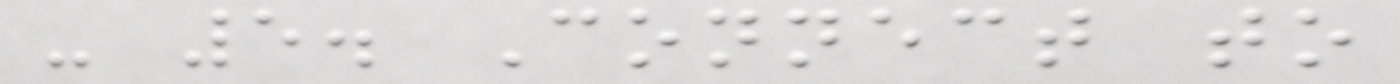- 5. Connect to
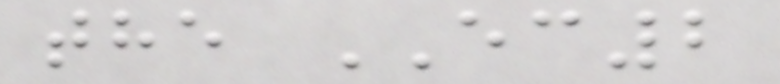the EC2
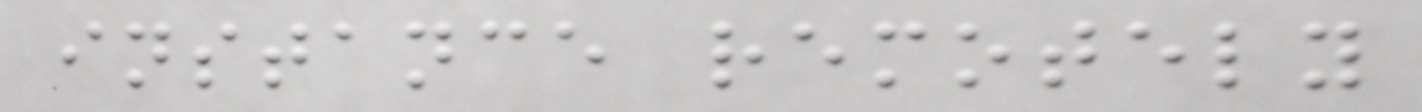instance remotely
